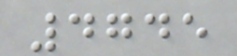4745
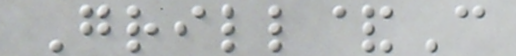Grill&C
